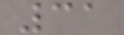31
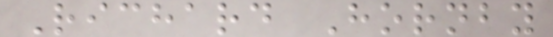Richard Hornby
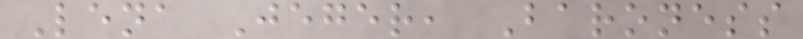Lena Jeger, Baroness
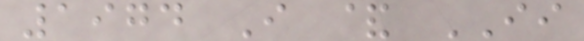1974 I & II
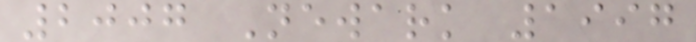2007 Newark 1997
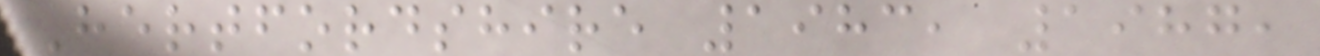Hertfordshire 1983, 1987,
